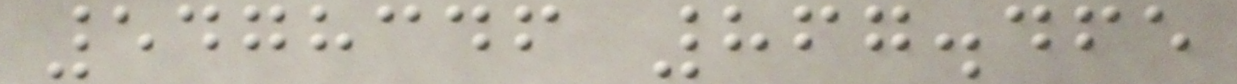5478346 867.465
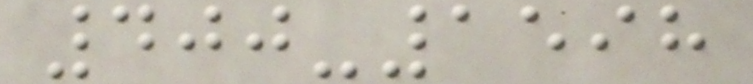400-1598
